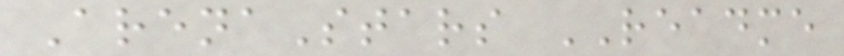ArenaStars README
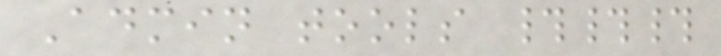Admin tools ###
